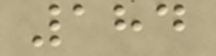184
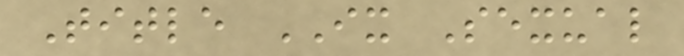Title IX Sexual
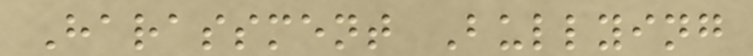Harassment Bullying
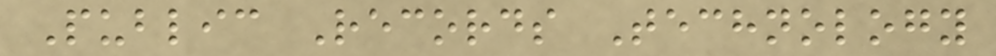Public Records Technology
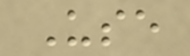Use
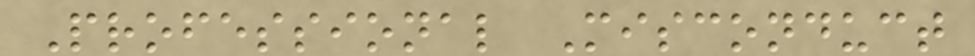Professional Misconduct
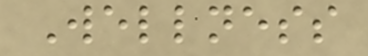Wellness
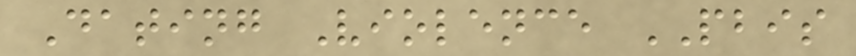Dating Violence PBIS
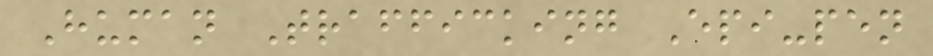Human Trafficking Epi-pen
